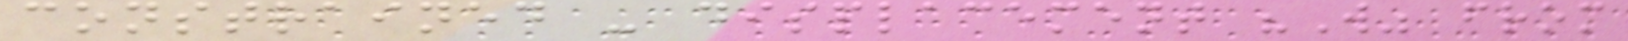constrained - displacement "W" from
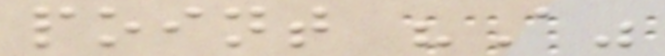point "A"
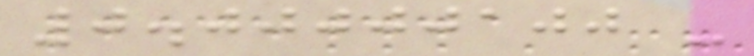0.00000100 -
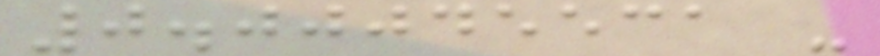0.00045531 -
